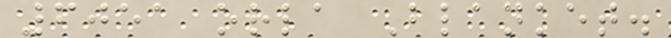6051 orla Blanket.
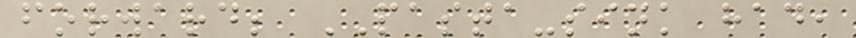forward; PASTA-sink had,
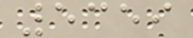5359
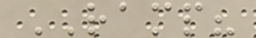RAMP?
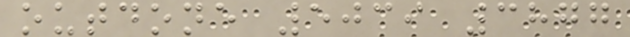outdone 5039 3877
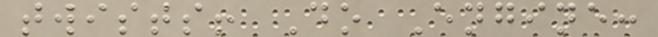twists! Do Engine:
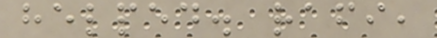helped. rafi,
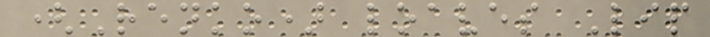(Renko) loaves Lip
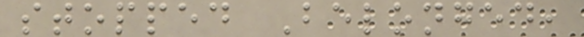stopped Belonged,
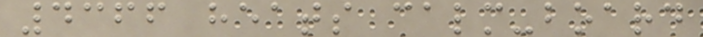4366 heats calm-board
